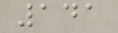141
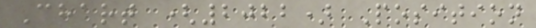Chart (2022) Position
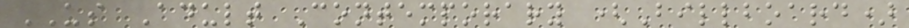US Adult Contemporary (Billboard)
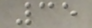35
